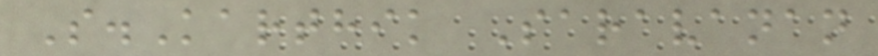S.Karthik Saravanan
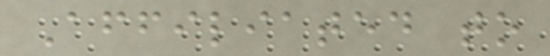Affiliated to
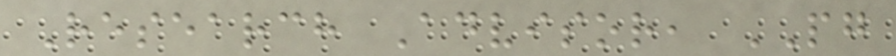Research Advisor, PG
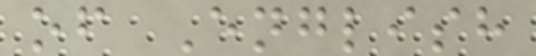of English
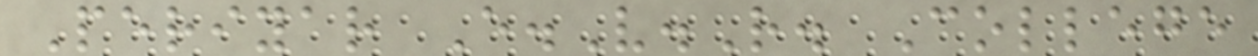Periyar E.V.R. College
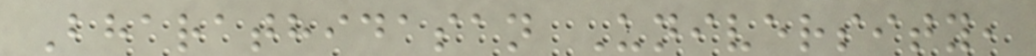Bharathidasan University,
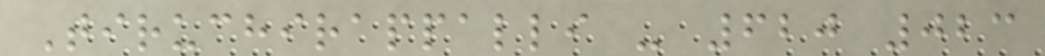Tiruchirappalli - 620 023
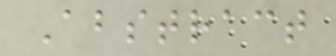Abstract
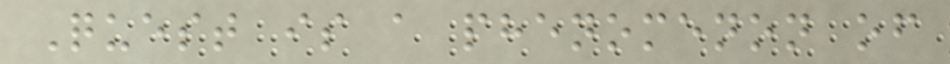Quest is a phenomenon of
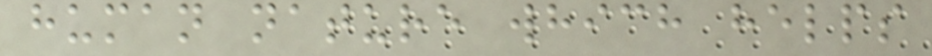human nature which helps
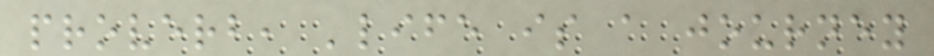proverb, 'life is a journey
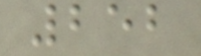252
